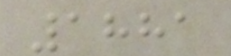1881
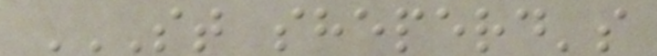ST SHEPERD'S
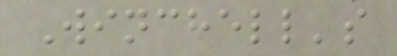Winchell's
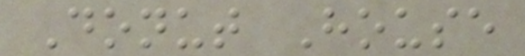Donut House
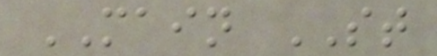MAIN ST
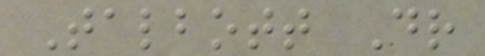Talbott Dr
